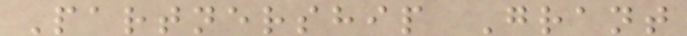Partnership Grant
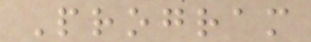Program
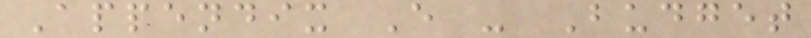Appendix E - Budget
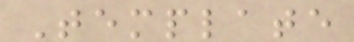Template
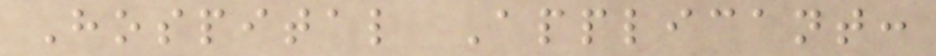Hospital Applicant:
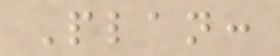Plan:
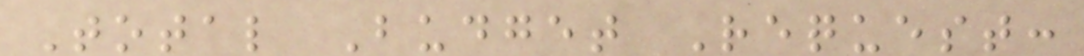Total Budget Request:
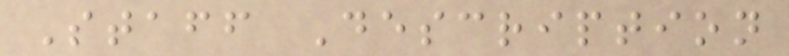Staff Description
